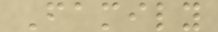Family
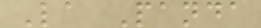La Panda
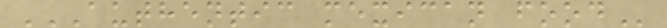AUTHENTIC MEXICAN FOOD
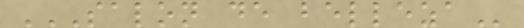SALON DE BELLEZA
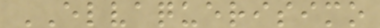ELVAQUERISIMO
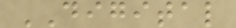DIGITAL
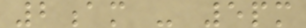2am - 5pm
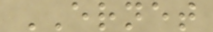ERNET
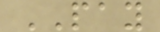PAY
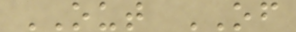OUT OF
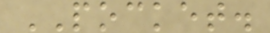POCKET.
